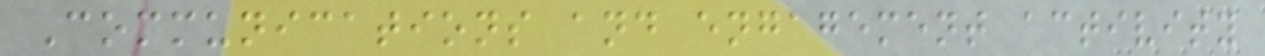Communications and engagement activity
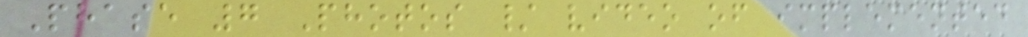Phase 7 Photos / video of implemented
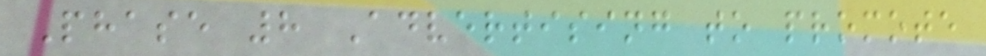Phase 8 Advertising to promote
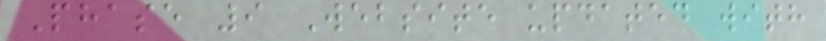Phase 9 Website updated with
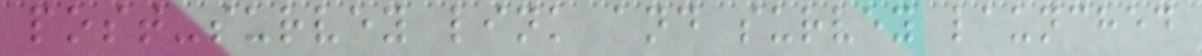post-survey link and survey launched
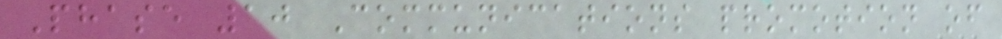Phase 10 Communications promotion of
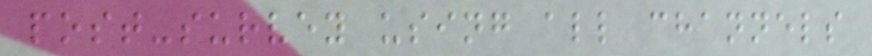post-survey using all channels
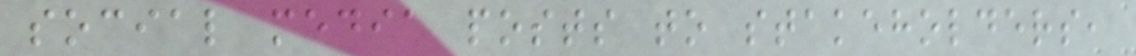social media posts to stakeholders,
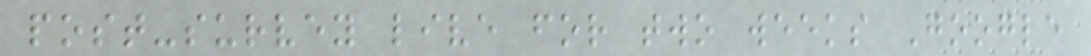post-survey live for two weeks Google
